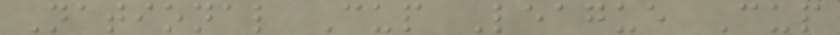National Cup League Cup
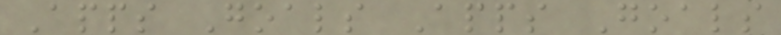Apps Goals Apps Goals
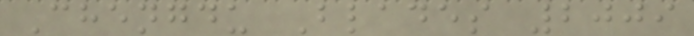Chengdu Blades 2009
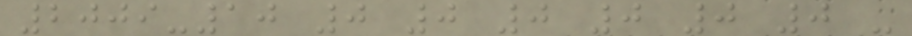2009-10 0 0 0 0 0 0 -
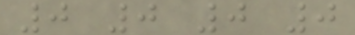0 0 0 0
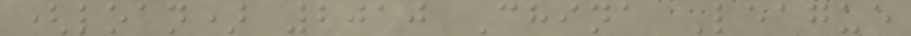(loan) 2010 China League
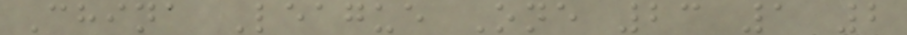China League One 23 1 2
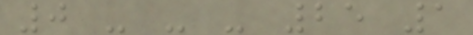0 - - - 25 1
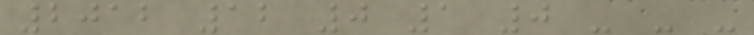2012 12 0 1 0 - - -
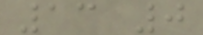13 0
